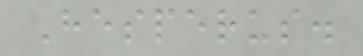Hesperus.
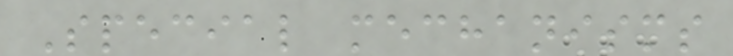Special mechanisms
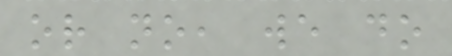or no, we do
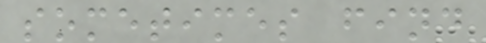sometimes find
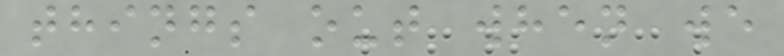things out when we
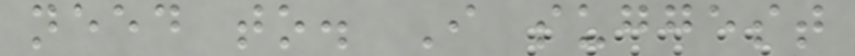need to. I suggest
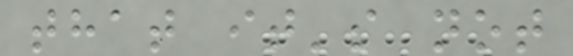that it's not
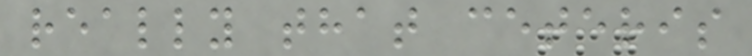really that ceteris
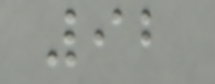92
